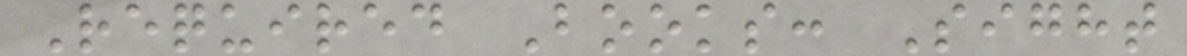Required Books: Sight
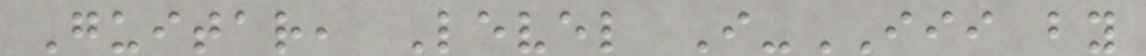Guitar, Level I-III by
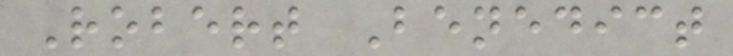Robert Benedict
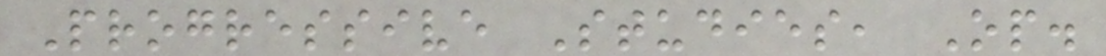Progressive Studies, Op.
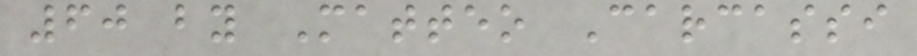60 by Matteo Carcassi
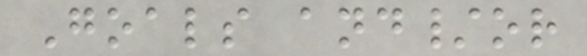Goals and/or
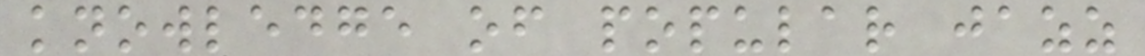knowledge of popular jazz
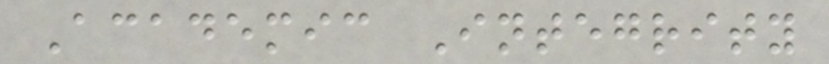Academic Integrity
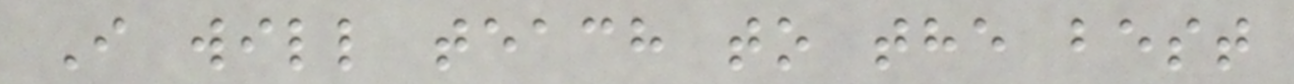I will teach to the best
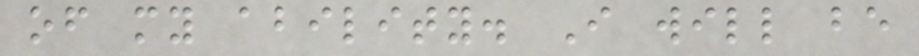of my ability. I will be
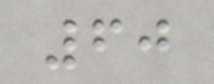60
